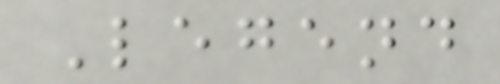Legend
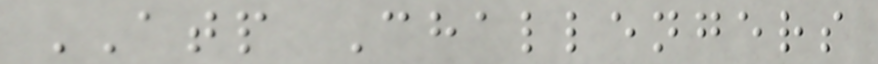ATP Challengers
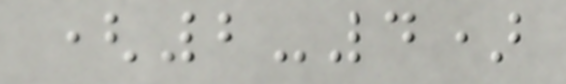(2-4)
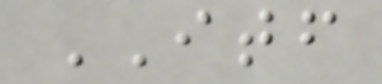ITF
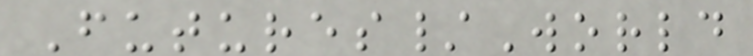Futures/World
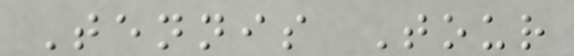Tennis Tour
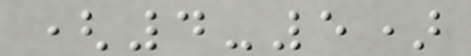(4-5)
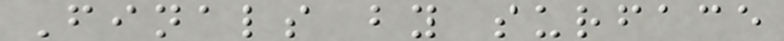Finals by surface
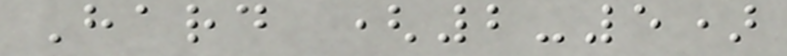Hard (2-5)
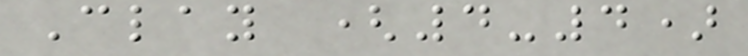Clay (4-4)
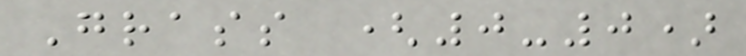Grass (0-0)
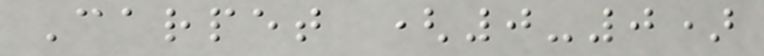Carpet (0-0)
